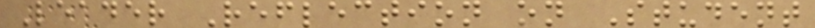Leader Reflection on Student
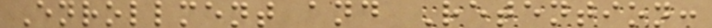Enrollment and Retention:
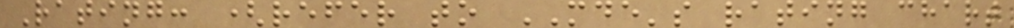Rating: (refer to MDE's rating chart
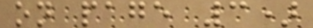on page 3)
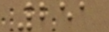251
